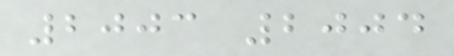2003 2004
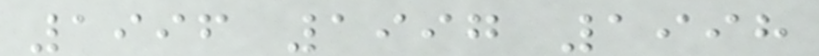1996 1997 1998
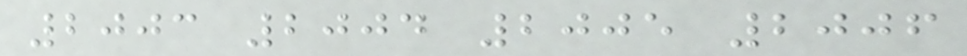2003 2004 2005 2006
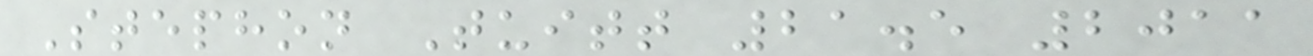Stephon Tuitt 21.5 2011
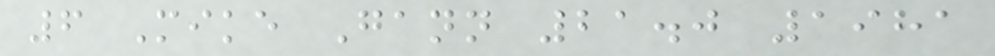6 Mike Gann 21.0 1981
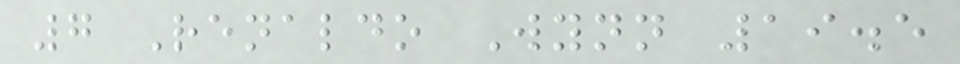7 Renaldo Wynn 19.5
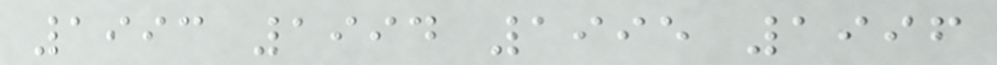1993 1994 1995 1996
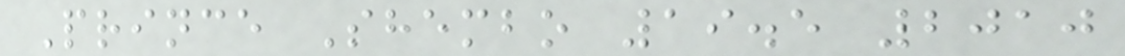Prince Shembo 19.5 2010
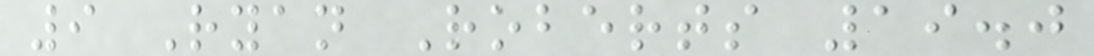9 Ryan Roberts 19.0
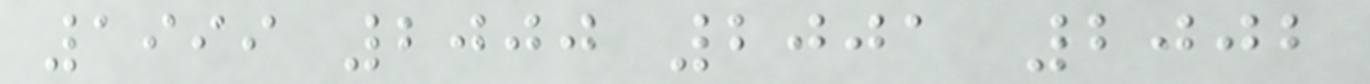1999 2000 2001 2002
